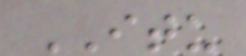ITU
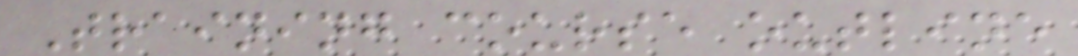Training course outline
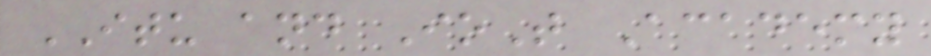ITU and IoT Academy
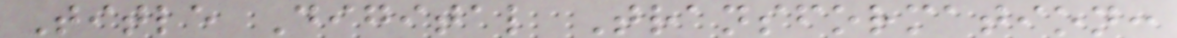Title Digital Transformation:
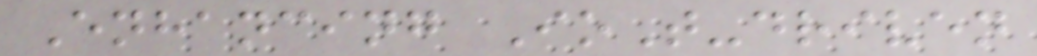Enhancing IoT-driven
